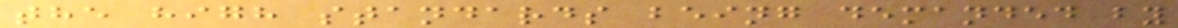the high standards being demanded by
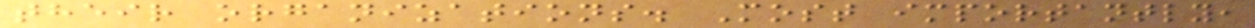their organizations. Most importantly,
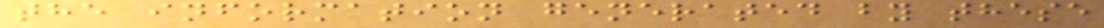the information generated by these
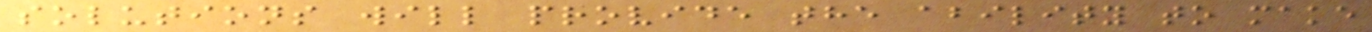solutions will provide the ability to make
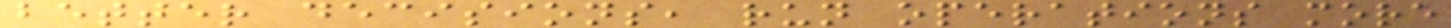better decisions, run operations more
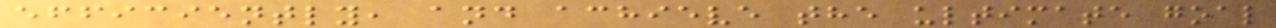efficiently, and achieve the ultimate goal
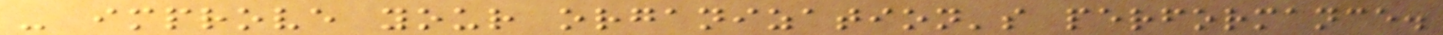- improve your organization's performance.
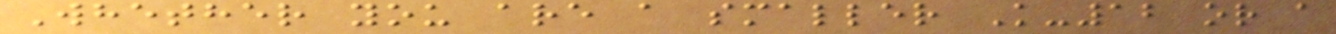Whether you are a smaller K-12 or a
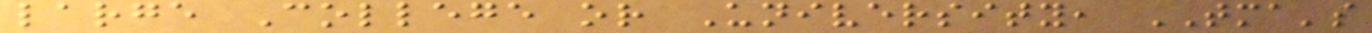large College or University, TMA's
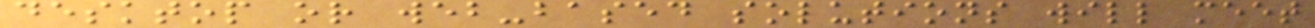desktop or web-based solutions will meet
